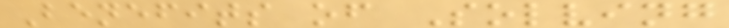Benefits of Solving
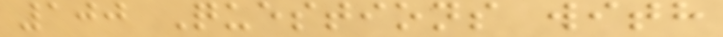100 Questions with
